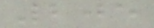205
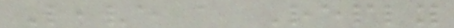Leave a Reply
